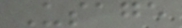Usage
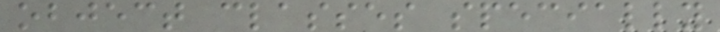object classes specially
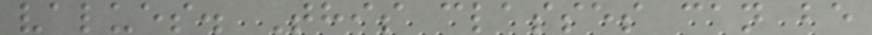values. This classes can be
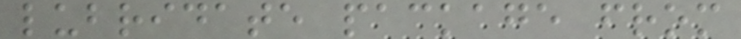lubridate package from
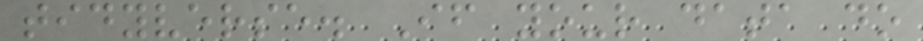tidyverse. If your data do
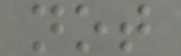not
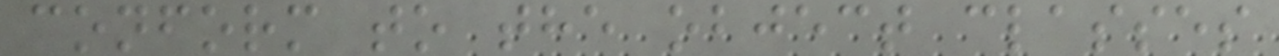conform to the object classes
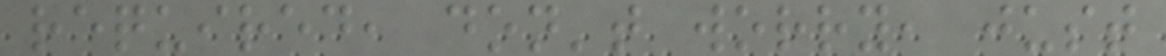required, don't worry, just
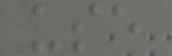use
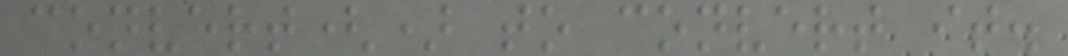convert() to convert it.
